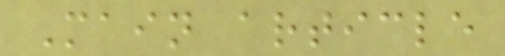Main article
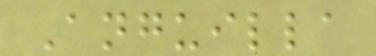Anguilla
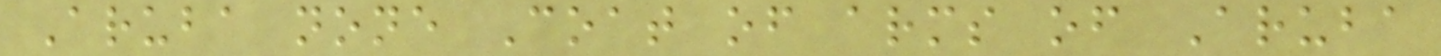Aruba none Coat of arms of Aruba
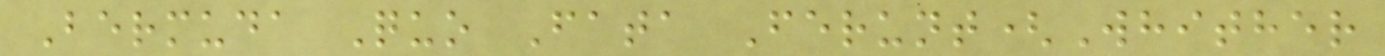Bermuda Quo Fata Ferunt(Whither
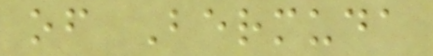of Bermuda
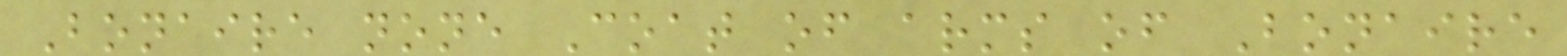Bonaire none Coat of arms of Bonaire
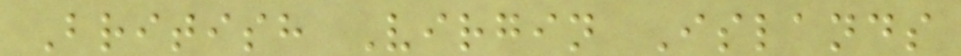British Virgin Islands
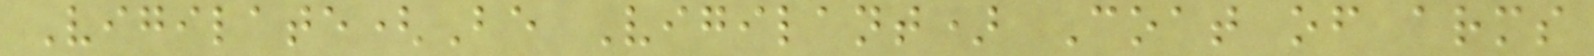Vigilate(Be Vigilant) Coat of arms
